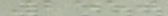2550
